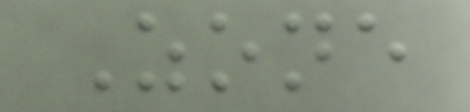Zone
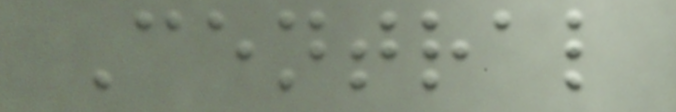Central
